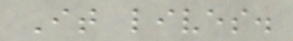It lives.
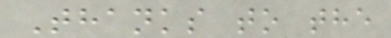Thanks to the
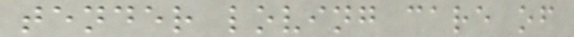tender loving care of
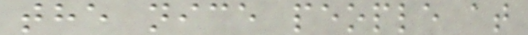the nice people at
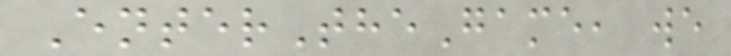EnterTheGame, we
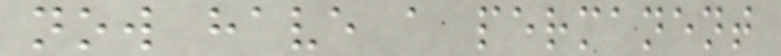now have a permanent
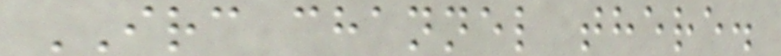IRC channel there.
